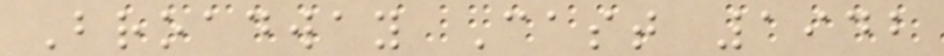Broadway Cast 1942
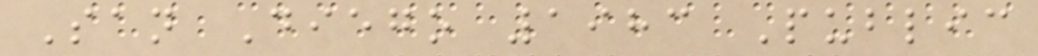San Diego 1983 Public
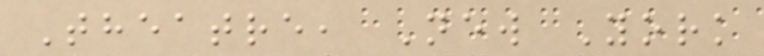Theatre, New York
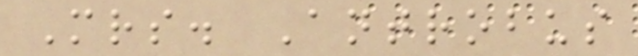Mrs. Antrobus
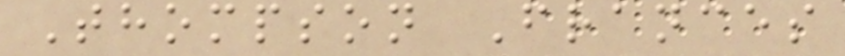Thompson Frances
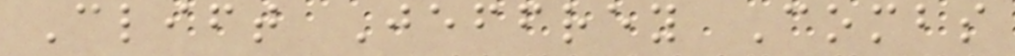Clift Jeffrey Combs
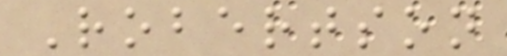Robertson
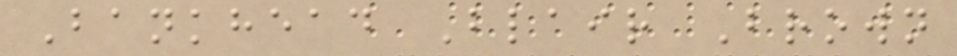Bankhead Blair Brown
